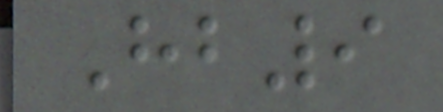Hb9
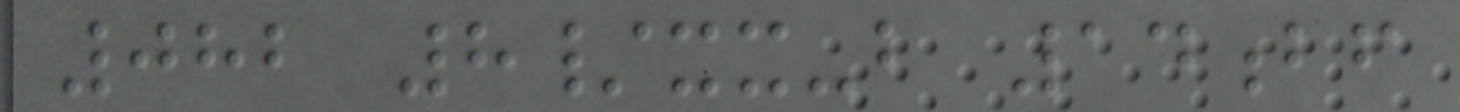082 8/xx-b 14bf
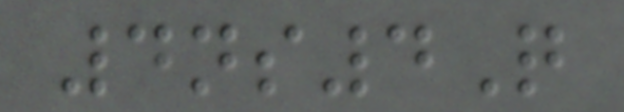4ns4Q
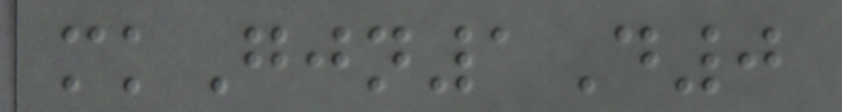mkGjn1D0
